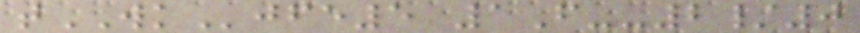tWKjfe5 1F--2/0
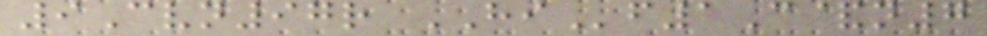9Cvn97r HIf1C&n7
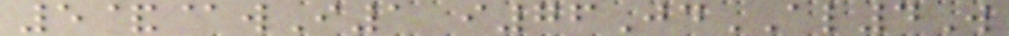5&@wI1 i76JdAL4W
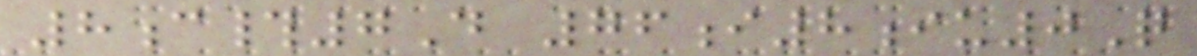8c#7D 76i8iu0Q
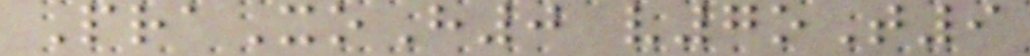PraXoH0 v7oT9
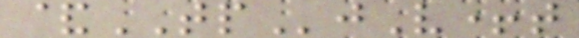&TPjV+t
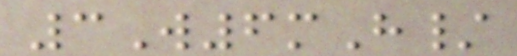3W6mH/
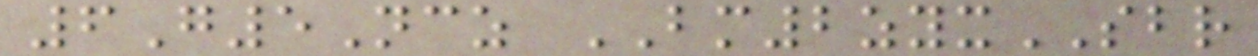6G5Ncz BM2zyxSBR
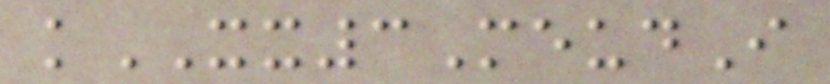kXX3MeudI
